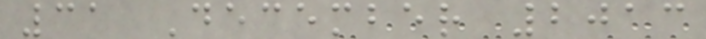31 December 2013
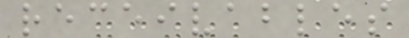receivables
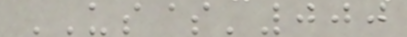US$'000
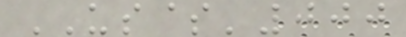US$'000
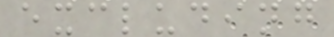excluding
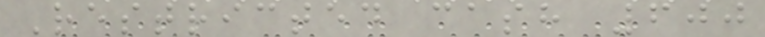Restricted cash 600
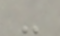-
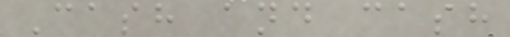Cash and cash
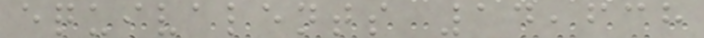equivalents 14,638
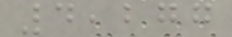4,277
